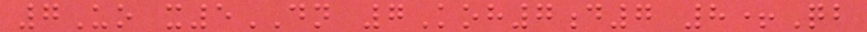7Uo x5DN 7Koh7d7 8+Qb
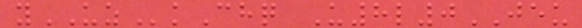yUZkChq U8l0JEU
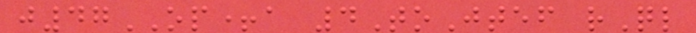j47OP+a 4ToJtef rQl
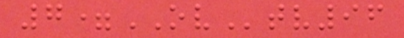7=OVtv96
